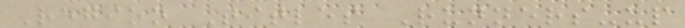Region Titles Runners-up
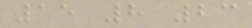15 8 23
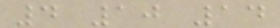4 10 14
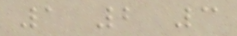1 2 3
